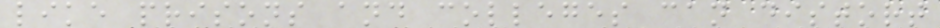like prisons and colleges can distort
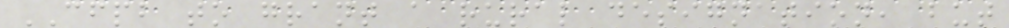CFPB to grant a rural designation, but
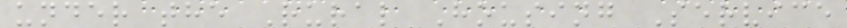under the Rural Housing Service
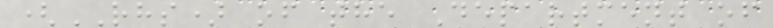(RHS) of the Department of
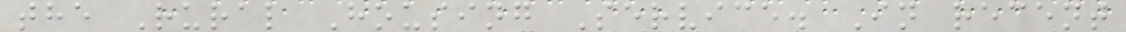the Rural Housing Service. In recent
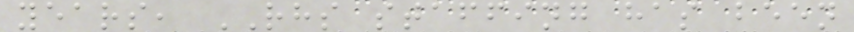years, RHS staffing has been
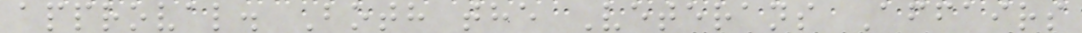approval. Both the Veterans Affairs
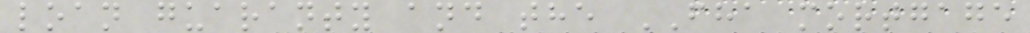loan guaranty and the FHA mortgage
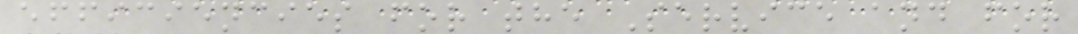efficiencies for the Service and for
